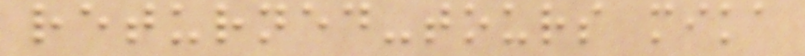returned-tours mika
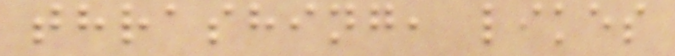thrashing, likes
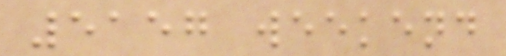5157 weekend
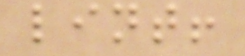lint!
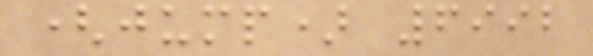(jump) 6992
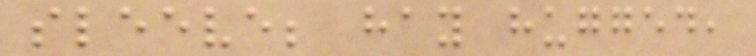sleeve; hay hugged,
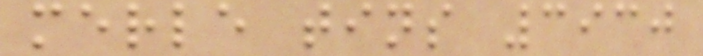merle tins 3930
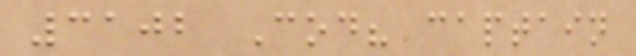3102 Cod? captain
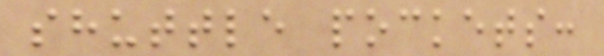shuttle pockets:
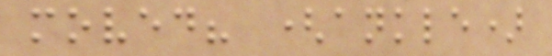moved? (ankle)
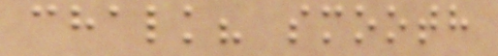chalk? smooth
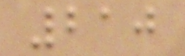210
